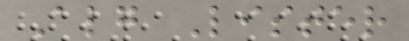Alg Lister
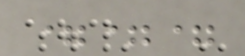===
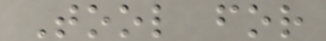Tool for
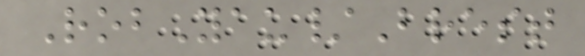RobYau/Brest
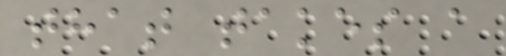that takes a
